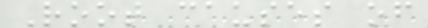Root causes of
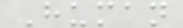Human
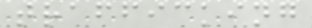trafficking
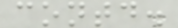contd.
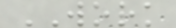WORK
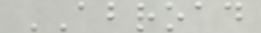ABROAD
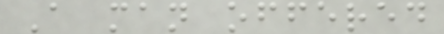A man offered
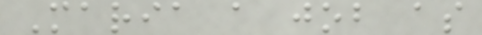Maria a job as
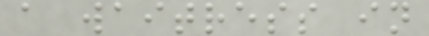a waitress in
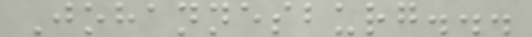Johannesburg...
